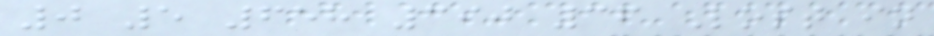0 5 658 390 36 Lost in
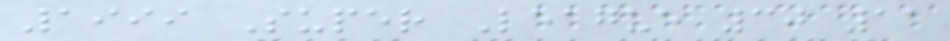1999 Super League 30 11
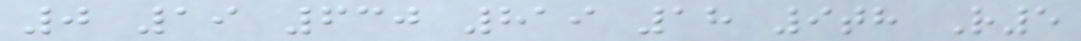0 19 630 819 18 9th R5
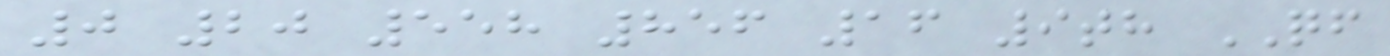0 20 558 856 16 9th QF
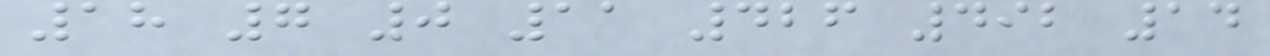18 7 0 11 426 492 14
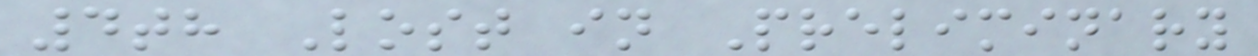4th Lost in Preliminary
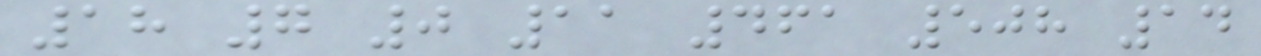18 7 0 11 461 508 14
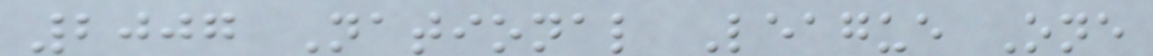2007 National League One
